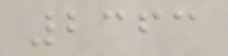2363
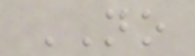NO
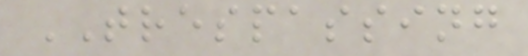TRESPASSING
